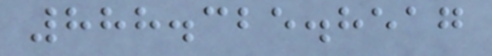888.325.8517
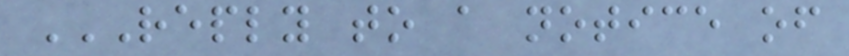REPLY TO A NOTICE OF
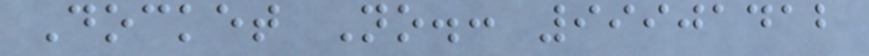Docket No.: 99901412
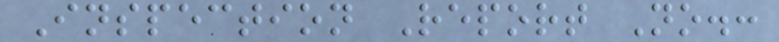Inspection Report No.:
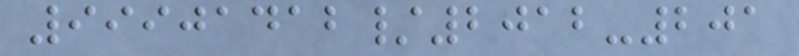99901412/2012-201
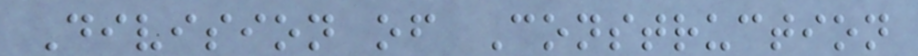Division of Construction
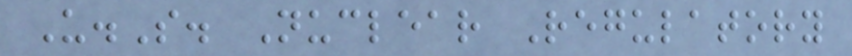U.S. Nuclear Regulatory
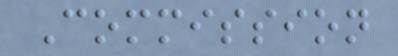Commission
